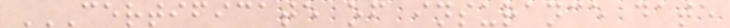CERTIFICATE OF INSURANCE DATE
